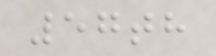57th
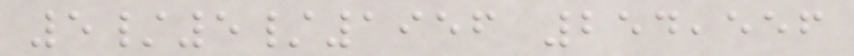5/5/1956 254,556
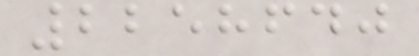2258640
